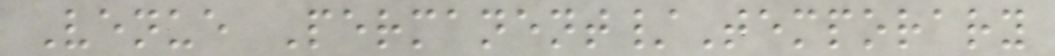Venue Permanent/Temporary
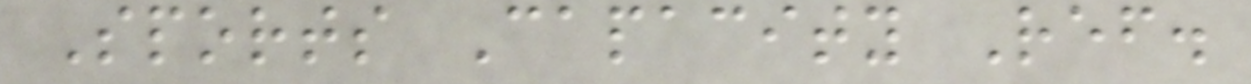Sports Capacity Ref.
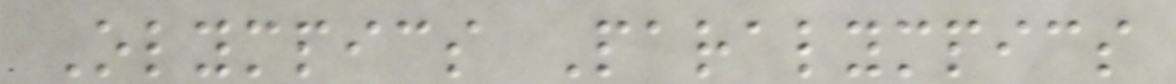Olympics Paralympics
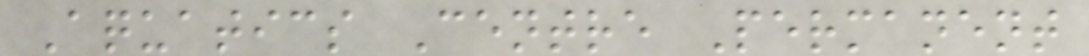Aquatics Centre Permanent
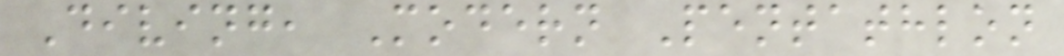Diving, Modern Pentathlon
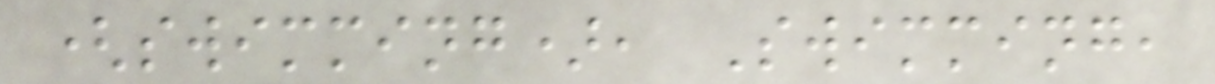(swimming), Swimming,
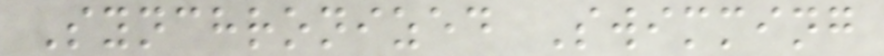Synchronized Swimming
